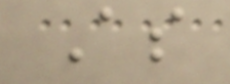As
